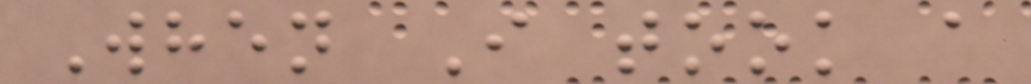When I took a
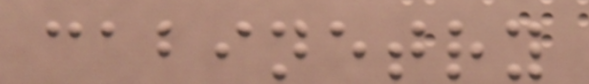cabinetry
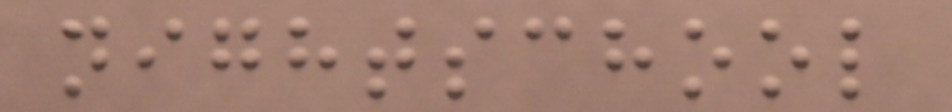nightschool
